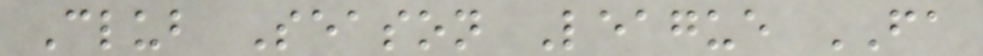Club Season League FA
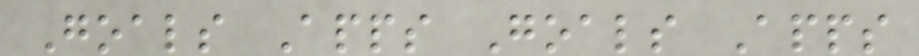Goals Apps Goals Apps
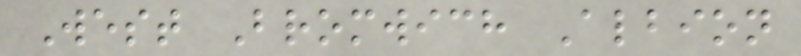West Bromwich Albion
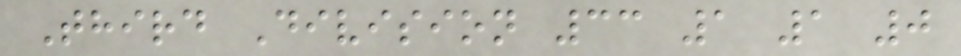Third Division 33 1 1 0
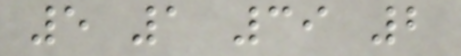5 1 39 2
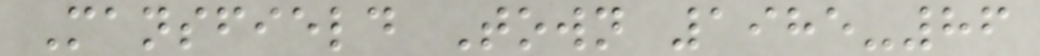Mansfield Town 1985-86
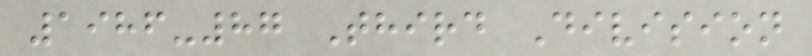1986-87 Third Division
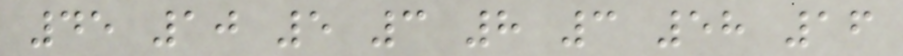45 10 5 3 8 3 58 16
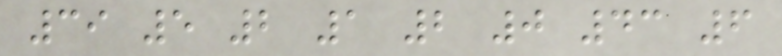39 5 2 1 2 0 43 6
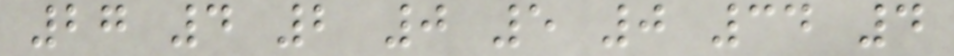27 4 2 0 5 0 34 4
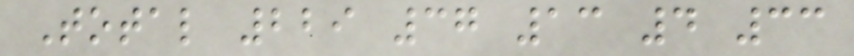Total 229 37 13 4 33
